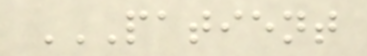PATIENT
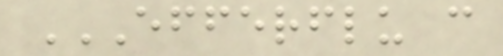EFFERFLU C
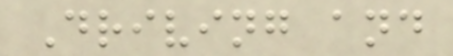Driving and
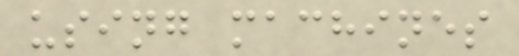using machines
